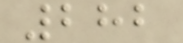282
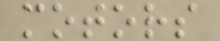motors
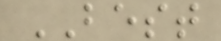BEST
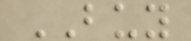BUY
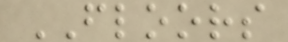FLOORS
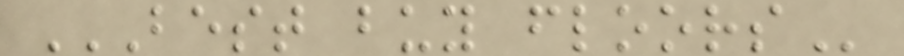BEST BUY FLOORS
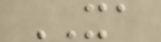XA
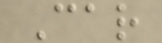Car
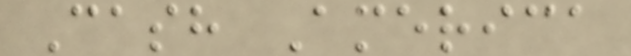Cash America
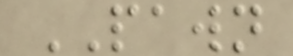PAWN
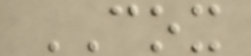COX
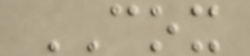COX
